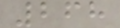268
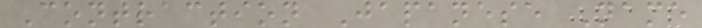Contraction Japanese Name
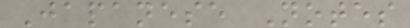Japanese Notes
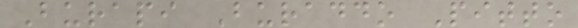Burapi Buraddo Pitto
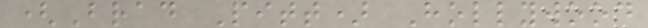(Brad Pitt) Hollywood
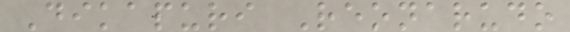Dikapuri Reonarudo
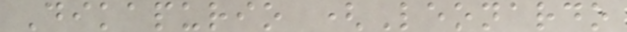Dikapurio (Leonardo
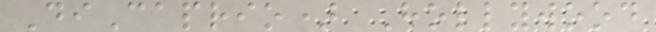DiCaprio) Hollywood
